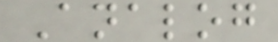Analog
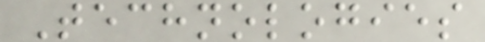Technologies
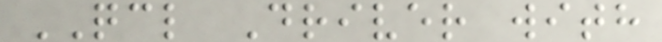QCL Driver with
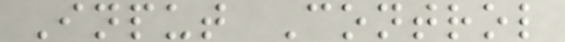Input Control
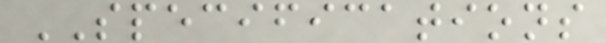SPECIFICATIONS
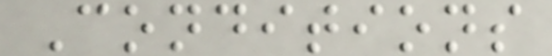Conditions
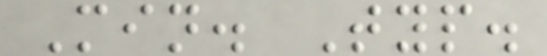Min. Typ.
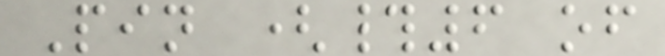Pin (#6 of
